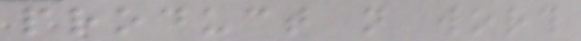product not worth
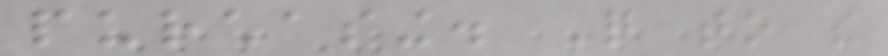purchasing. Quite to the
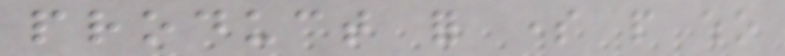product for some people who
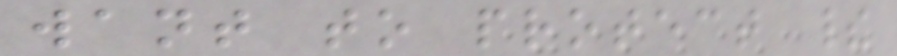want to protect their
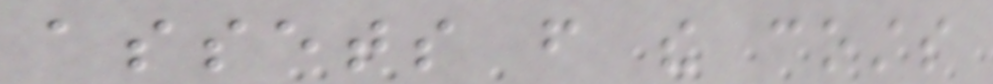assets from the costs
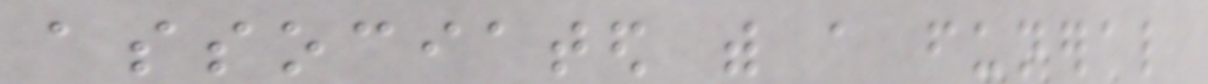associated with a funeral
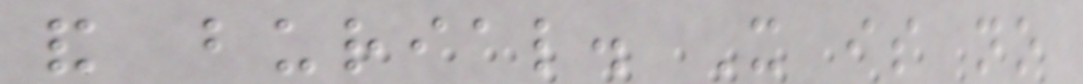and burial. It is no
